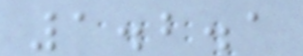1.2.1
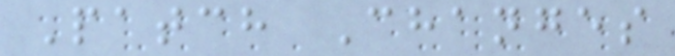Patch Changes
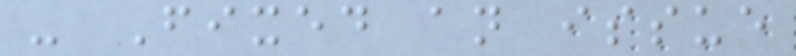- Fixed an issue
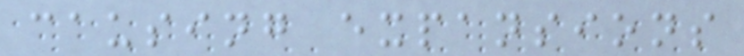causing expansions
